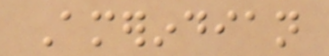Amerindian
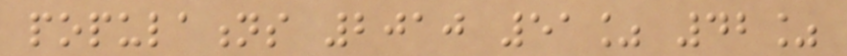populations 2010 51% 42%
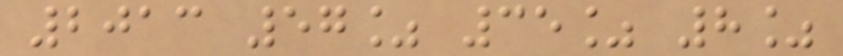2013 57% 35% 8%
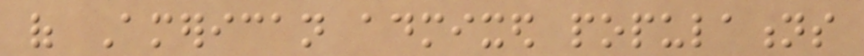of American admixed populations
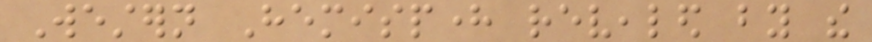Western Hemisphere revealed by the
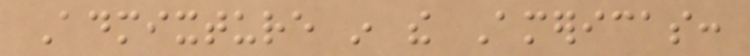Admixture in the Americas:
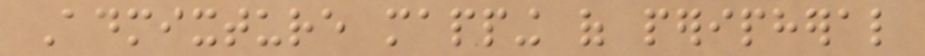Admixture mapping of peripheral
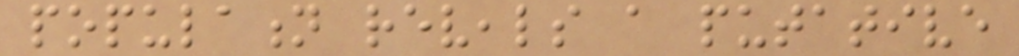population reveals a putative
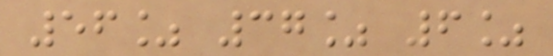56% 37% 6%
